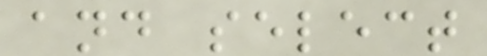and select
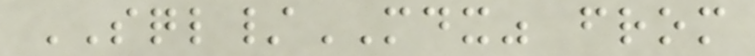SQL/MDX" from
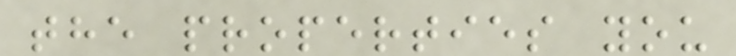the properties you
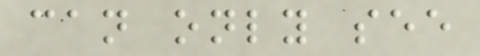can only see
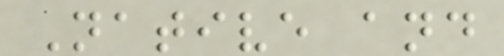Native and
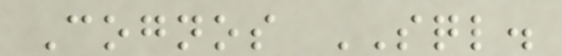Cognos SQL.
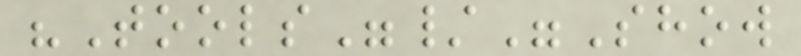"Tools"/"Show
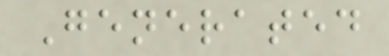Generated
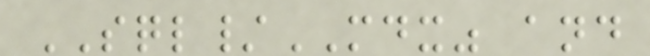SQL/MDX" and
